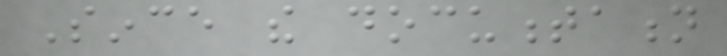Since the documentation
